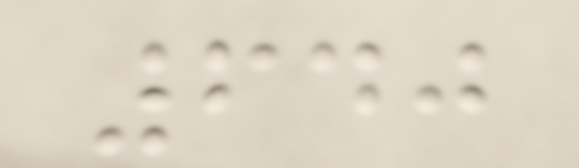640
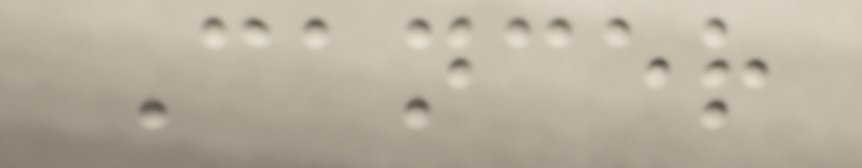Cancer
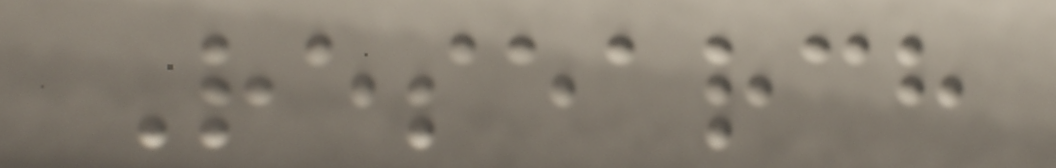Research
